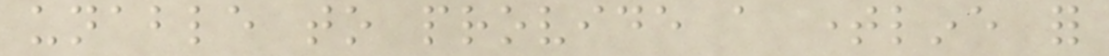unable to provide a timeline for
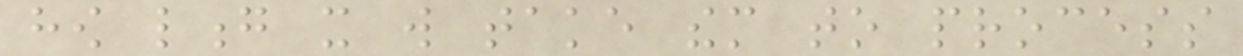how long it will take them to process
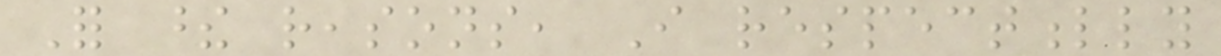For these reasons, I respectfully
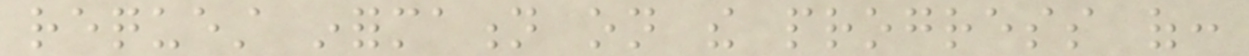request information on the progress of:
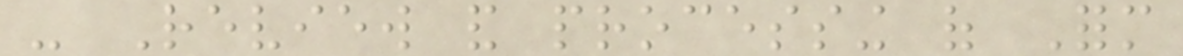- Review and processing of Form
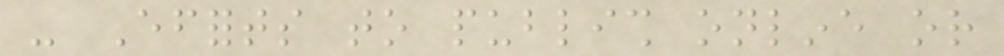- Efforts to publish online or
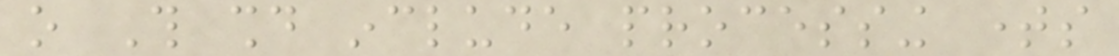o This should include processing times
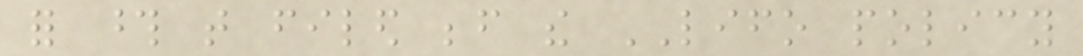for those that filed before the LIFO policy
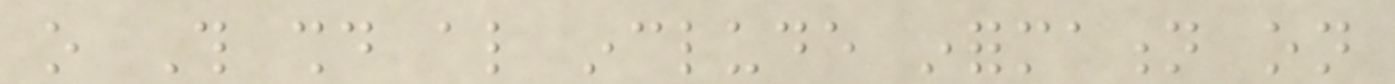o This should also include information on
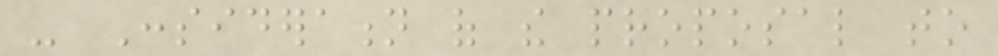- Consideration of the proposal to
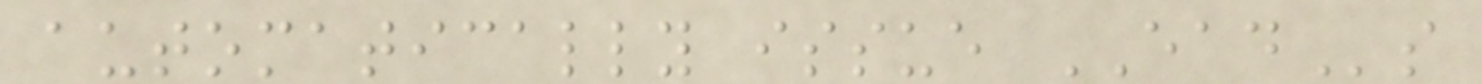automatically issue EADs
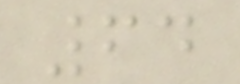64
